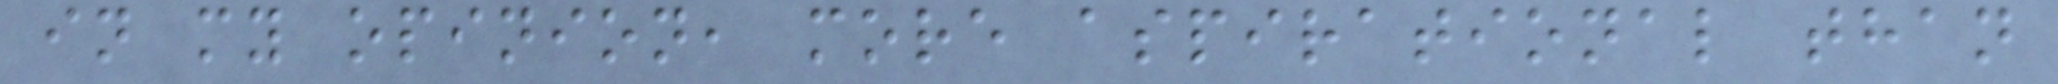in my opinion, more aspirational than
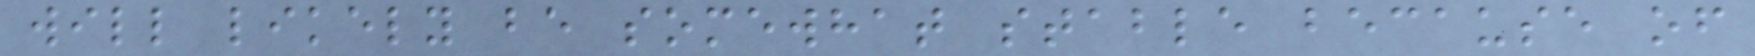will likely be somewhat stable because of
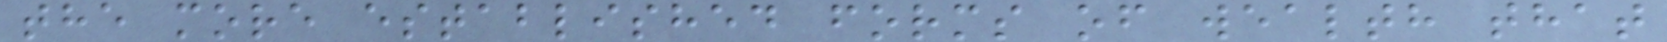the more established forms of wealth that
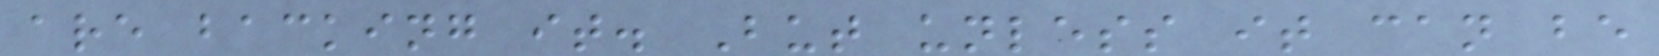are backing it. But unless it can be
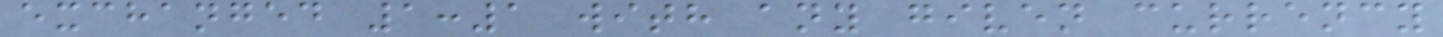exchanged 1:1 with any given currency
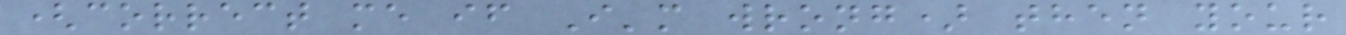(correct me if I'm wrong) then your
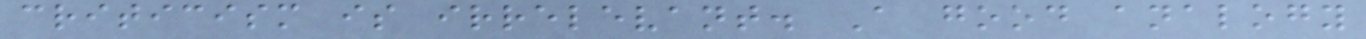criticism is irrelevant. A good analogy
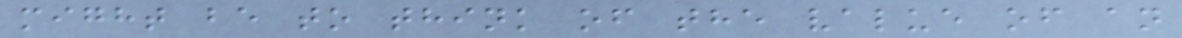might be to think of the value of an
